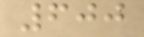600
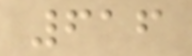616
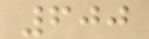600
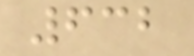632
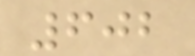602
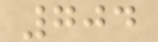704
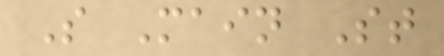S Main St
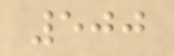500
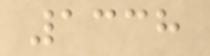1338
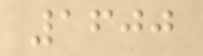1600
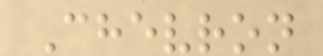Chevron
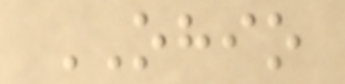OHIO
